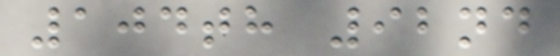104th 92nd
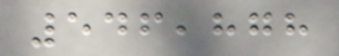546,878
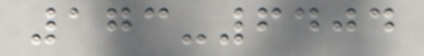173-6404
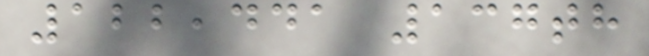122,441 137th
